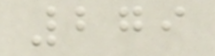279
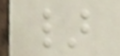}
